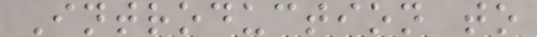Introduction to
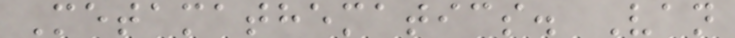Metamathematics. Van
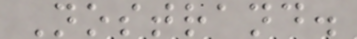Nostrand.
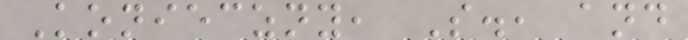Konieczny, S., and
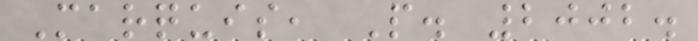Marquis, P. 2002.
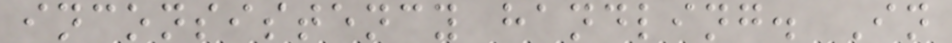inconsistency handling. In
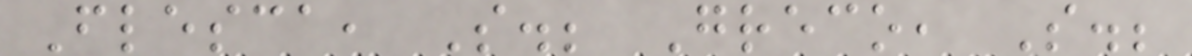Flesca, S.; Greco, S.;
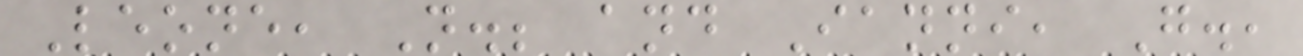Leone, N.; and Ianni, G.,
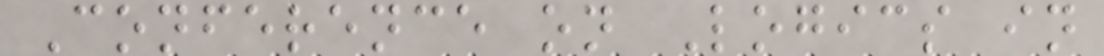Conference on Logics in
